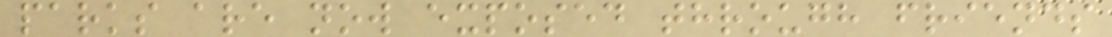parks are now exposed through friends
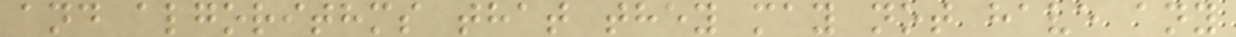and algorithms that they may not have any
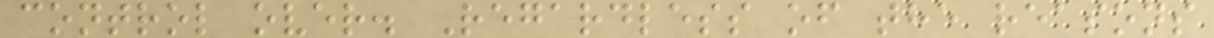control over. Regardless of the reasons
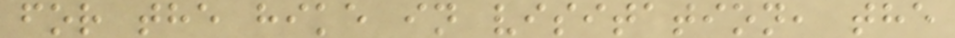for the hike in visitation, the
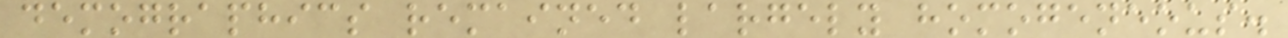demographics remained largely homogeneous.
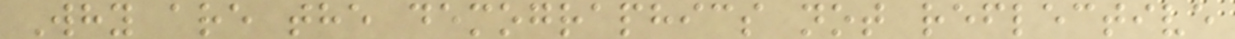Why are the demographics not reflective
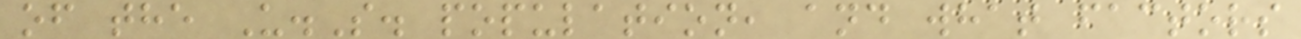of the U.S. population, and what factors
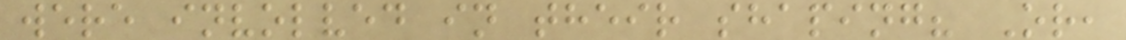were involved in their shaping? Or,
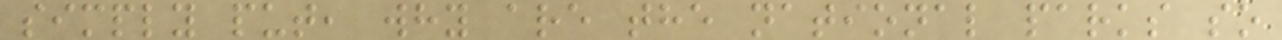simply put, why are the national parks so
